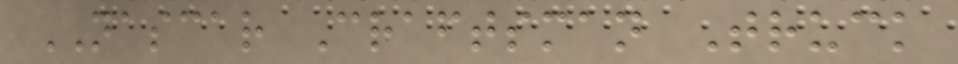NASCAR Craftsman Truck
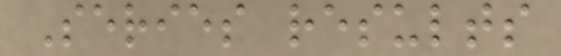Series results
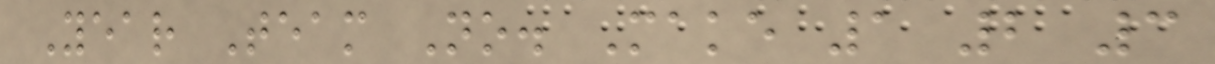Year Team No. Make 1 2 3
